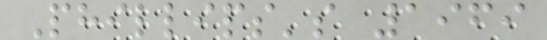Phillips's 1969
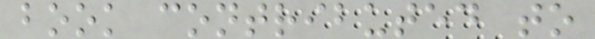book contributed to
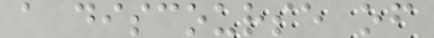a discourse of
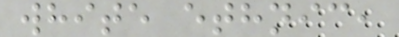white ethnic,
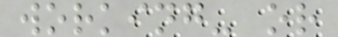working- or
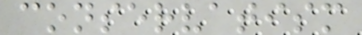conservatism
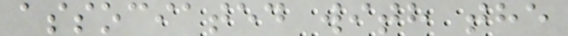associated with the
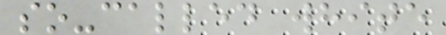so-called white
